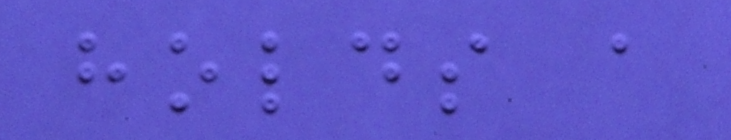holds a
